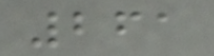261
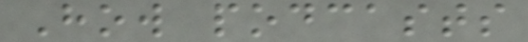How podcasts
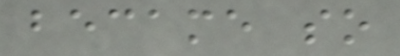became so
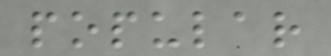popular
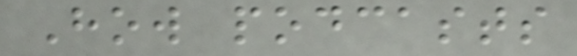How podcasts
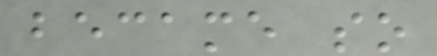became so
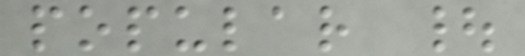popular |
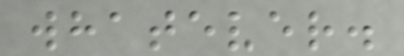whatever.
